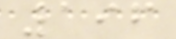196
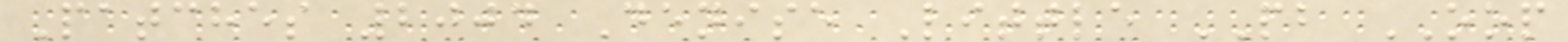Patches 2004 Denise Little PB OOP
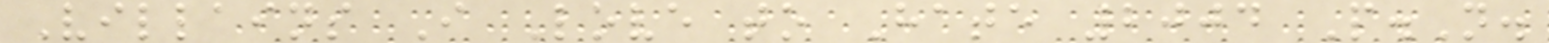Villains I Love to Hate 2004 P.N.
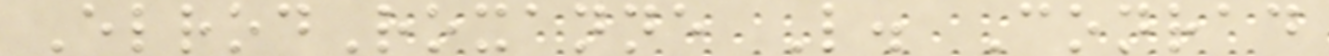ElrodRoxanne L. Conrad
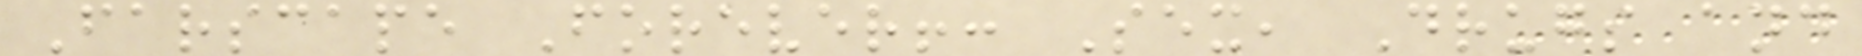Farscape Forever!: Sex, Drugs and
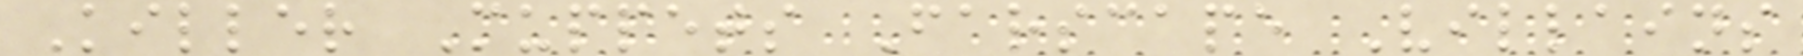Killer Muppets Farscape Villains
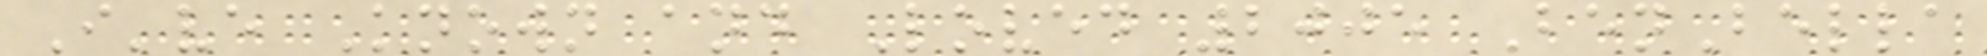I've Known and Loved 2005 BenBella
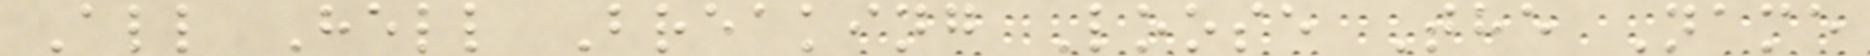All Hell Breaking Loose The Name
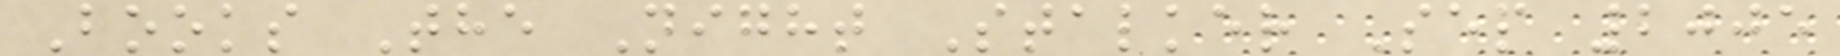Books The Night Stalker Sep 2005
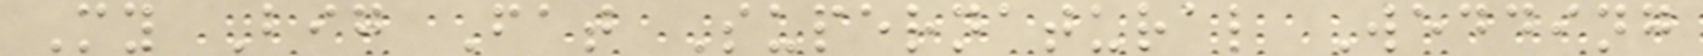My Big Fat Supernatural Wedding
